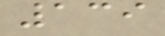139
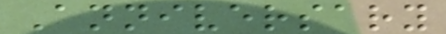Anniversary
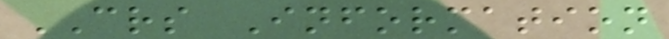CRS Information
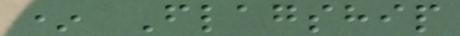* Flagship
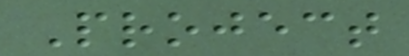Project
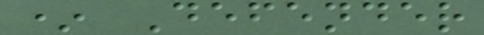* Defender
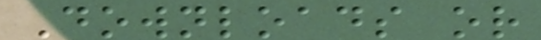Downloads or
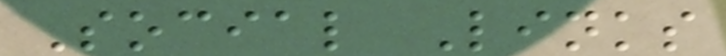Social Links
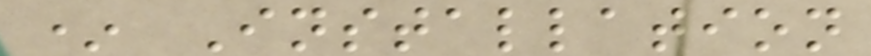* Installation
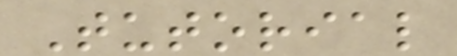Tutorial
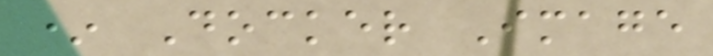* Docker Image
